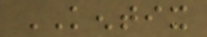KENTIX
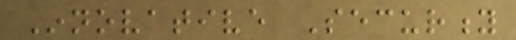Innovative Security
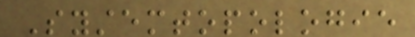Systemtopologie
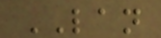LAN
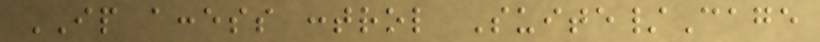IP access control Suite/Cage
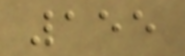155
